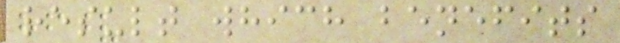result which benefits
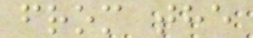from the
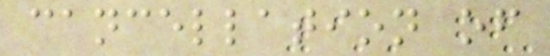cancellation of
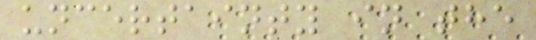uncertainty in the
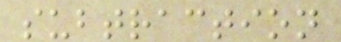subtraction
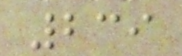239
